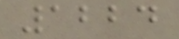1224
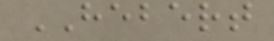HEBERT
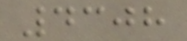4308
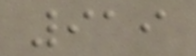919
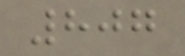807
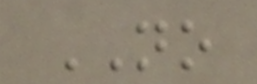NO
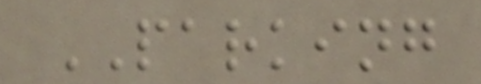PARKING
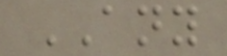ANY
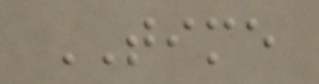TIME
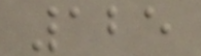125
